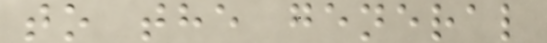to the general
